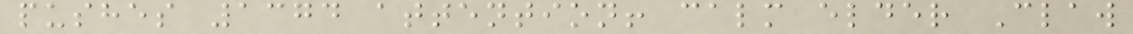pushes 1374 attention! calm elder Claw
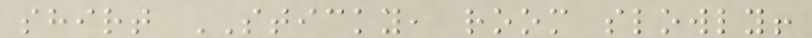shirt STICKY, room slowly!
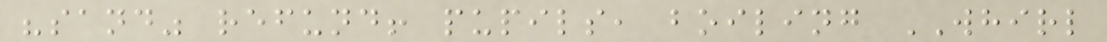"sand" refund! pupils, boiling WHIRL
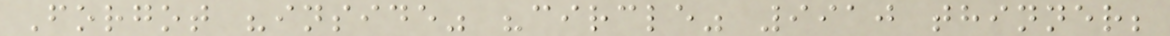Forgot "inside" "circle" 9910 thinner;
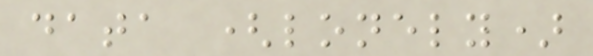data (lonely)
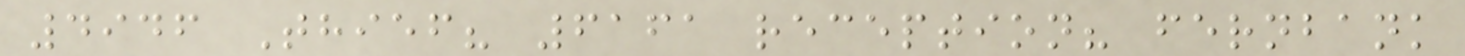4946 Thief? 6161 reception? fernbank
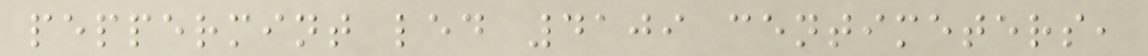peppermint led 4109 centimeters,
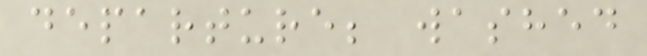departure; washed
